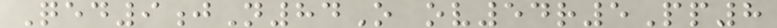Qed9jN84O ov54r5Pp8
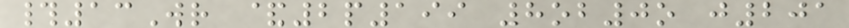#13Wr &2p199 8ob0o j201
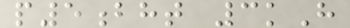p5bht 3kH
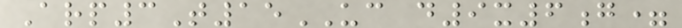Arp3T15UC d9x6g=
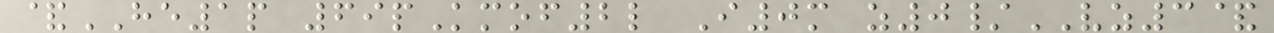&HE1p 69pKmof2l I0m z0/VZ3&
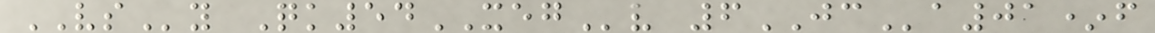VSy Qk54XEGv 6JCa01*f
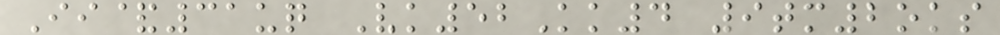Ii&31uq Vk52Kk4 9tm2oks
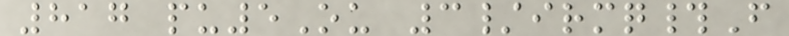817 pu5Ou 3/irmq#F
